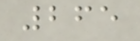265
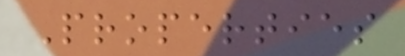Properties
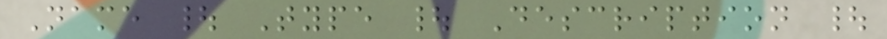Name | Type | Description |
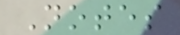Notes
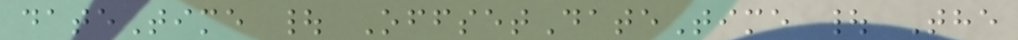dateTime | OffsetDateTime | The
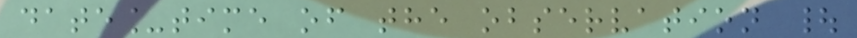date_time of the observation |
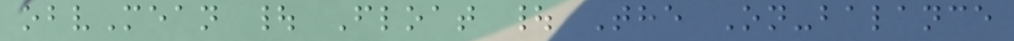obvMean | Float | The On-balance
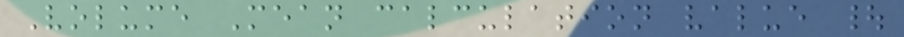Volume Mean calculation value |
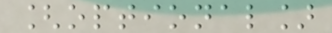[optional]
